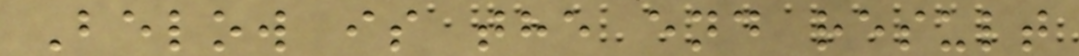Below is the end result
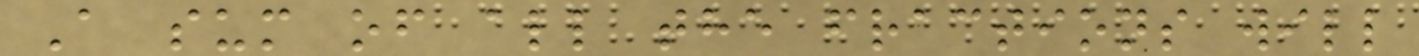A sum of all the fractions will
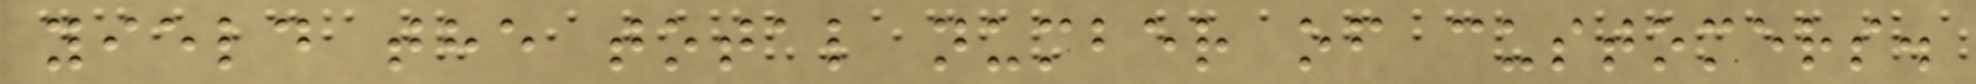yield the total number of customers.
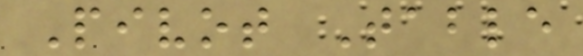Pivot Table
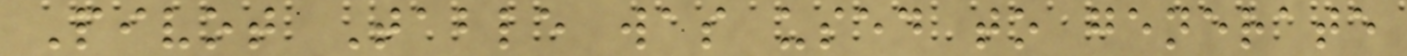Pivot Table was used to generate
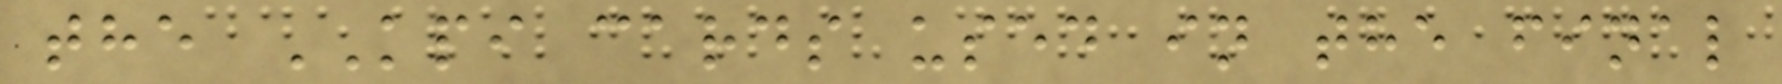the KPI cards used in the final
